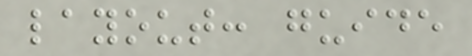layout: guide
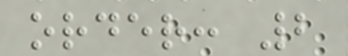order: 2
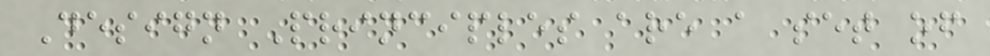Design Principles are a set of
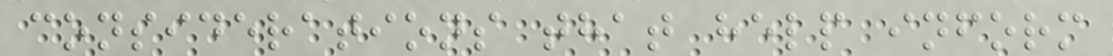considerations that help inform
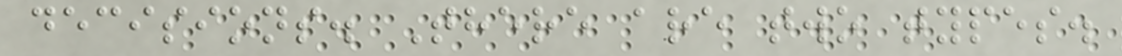decisions. There are two types.
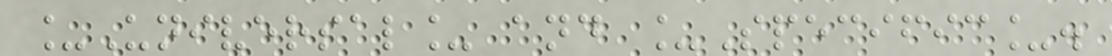_Universal_ and _Specific_.
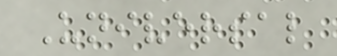Universal
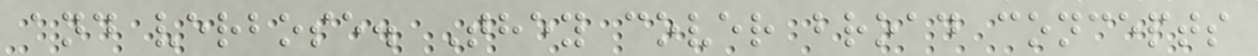and verbose. They cover broad concepts
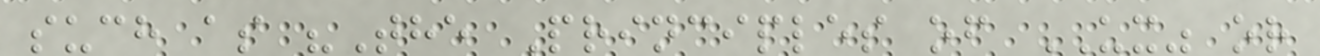such as "The Principles of UX" or
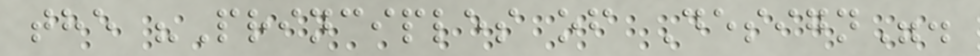the "Principles of Design".
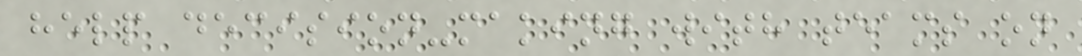help decision-making with teams on
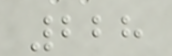228
